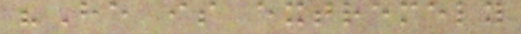"He is extremely
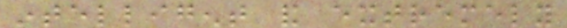intelligent and extremely
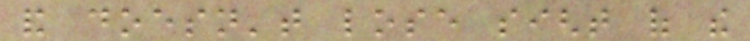and doesn't lose sight of the
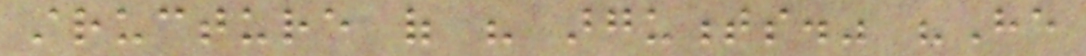structure of his arguments." "He
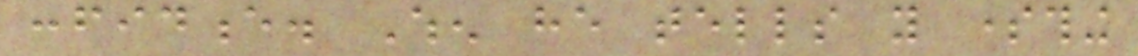confidence. When he tells you something
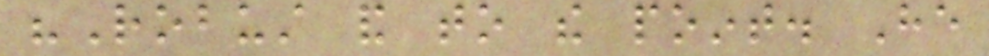"Robust and to the point. He
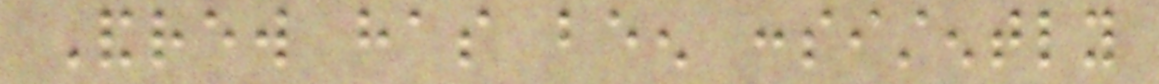Andrew has been consistently
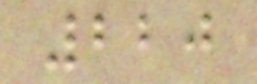220
